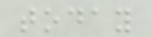today
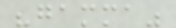"gamma"
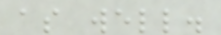as well.
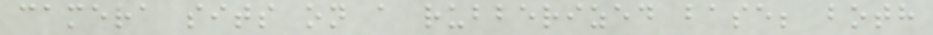camera sits on a rubberized base; both
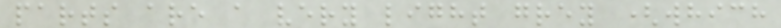parts are a very light grey (which
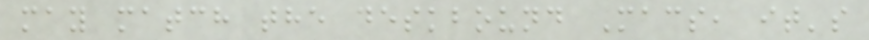may match the deskbound Macs, it's
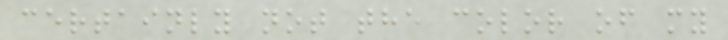certainly not the color of my
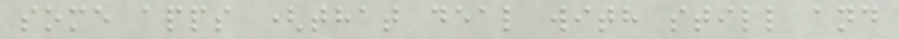some apps (that deal with still and
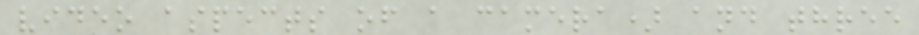video aspects of a camera) and three
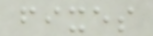fixes
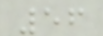56
